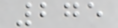275
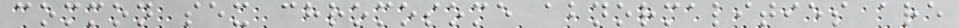common sex chromosome abnormalities are
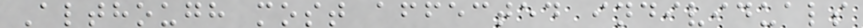Although most affected individuals
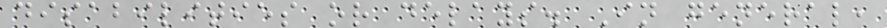disabilities or delays. In general,
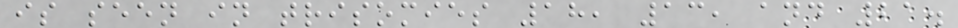is seen in trisomies 18, 13, and 21.
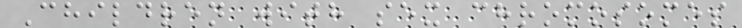Children with sex chromosomes
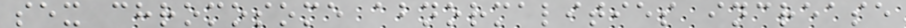sex chromosome abnormalities increase
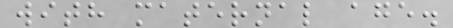with maternal age.
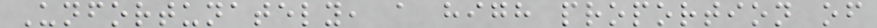Unfortunately, a high proportion of
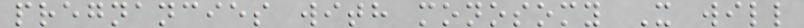pregnancies with monosomy X will
